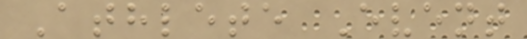Athlete Event
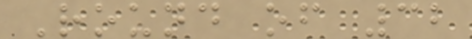Round of 32
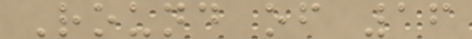Round of 16
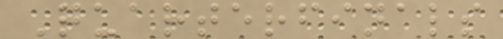Quarterfinals
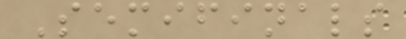Semifinals
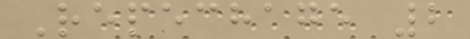Repechage 2
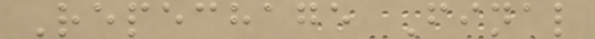Repechage Final
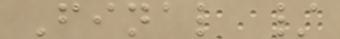Final /
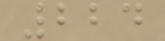224
